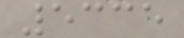5335
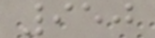950
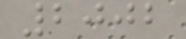2002
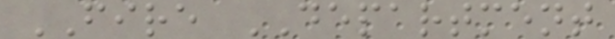FIRE DEPARTMENT
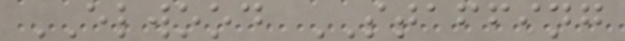ELWOOD STAFFING
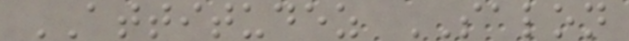ATTITUDEZ SALON
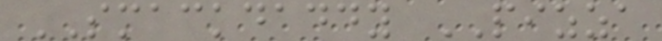SMACKDADDY PIZZA
